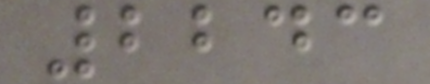2243
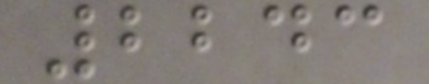2243
